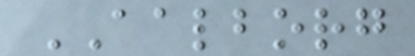AALBORG
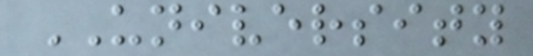UNIVERSITY
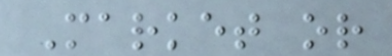Market or
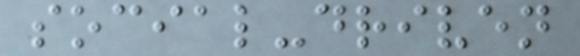social-driven
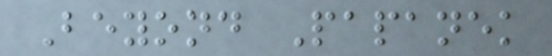Beyond Papanek
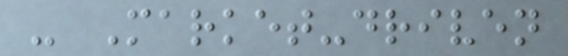- Market-driven
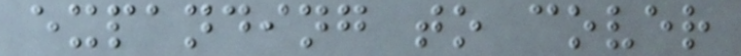expanding to cover
